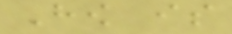How is
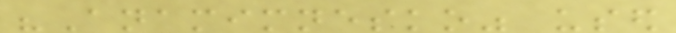"Anamimnesko" used
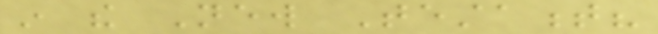in the New Testament?
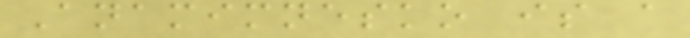Anamimnesko is a
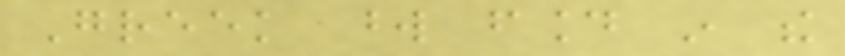Greek word found in the
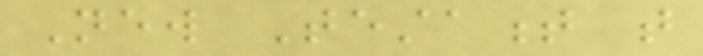New Testament that
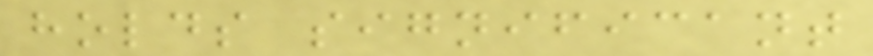holds significant
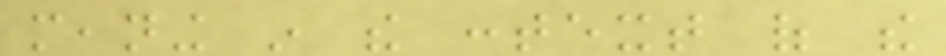meaning in the context of the
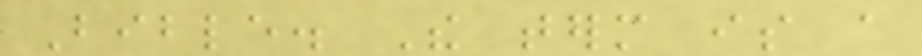Bible. The term is a
